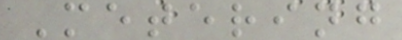Metering
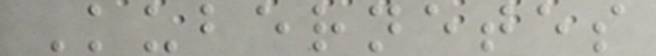Kubernetes
